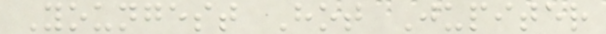Youngest Hot Jupiter
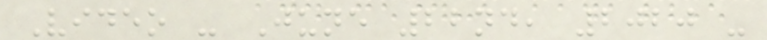Video - June 22nd, 2020 -
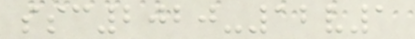ssc2020-12v1
